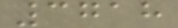3718
